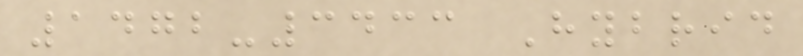1472-3433 Hybrid
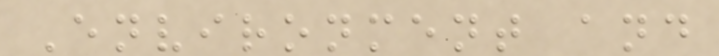Environment and
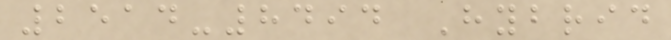2514-8494 Hybrid
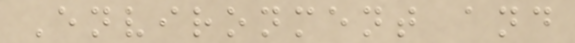Environment and
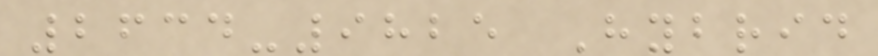2634-9825 Hybrid
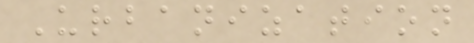Urbanization
